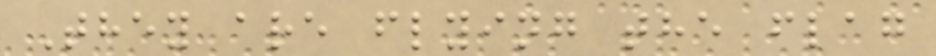They are flying the flag
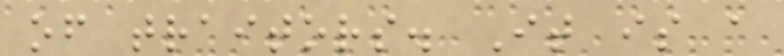of traitors. It is a
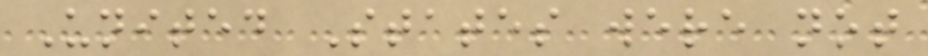United States were not
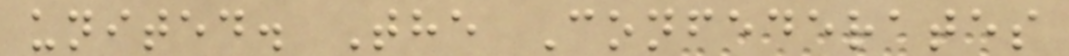united. The Confederates
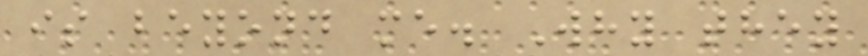is beyond me. Why they
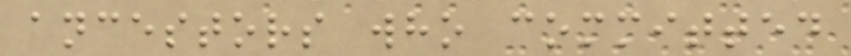ancestors who committed
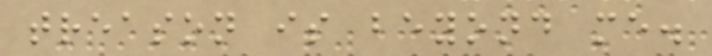treason is beyond me.
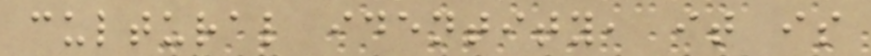cultural identity, it is
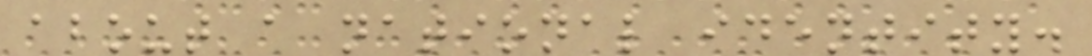about a national identity.
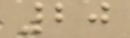20
